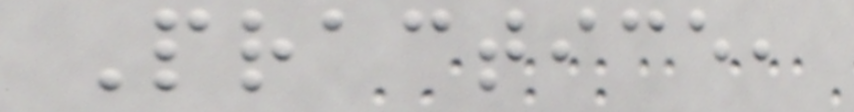Practice,
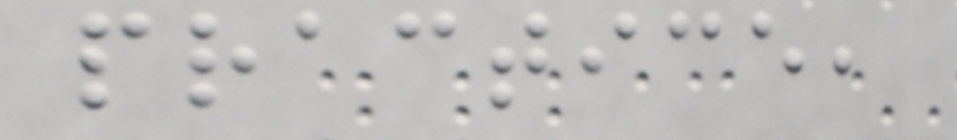practice,
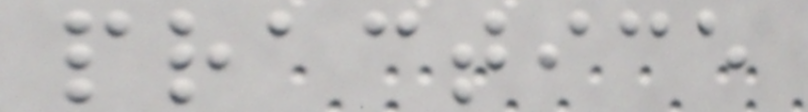practice
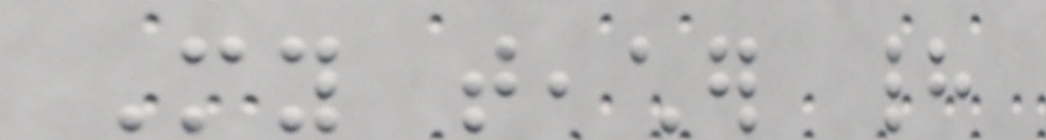My teacher had
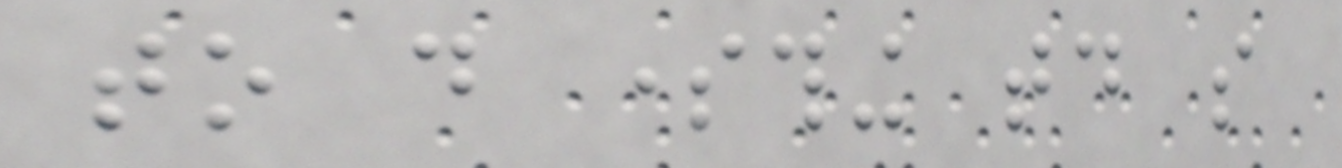to do something today so
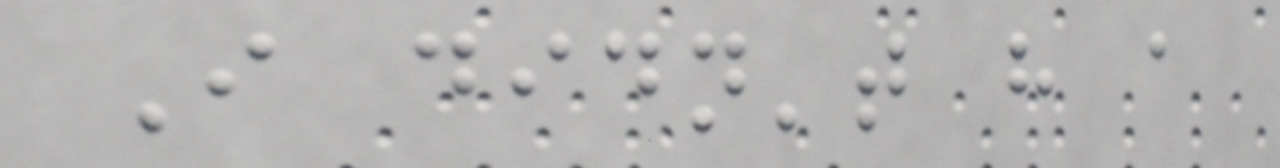I didn't have a
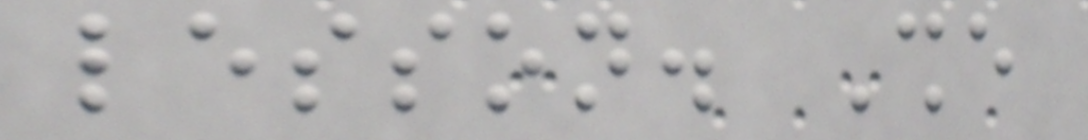lesson. She
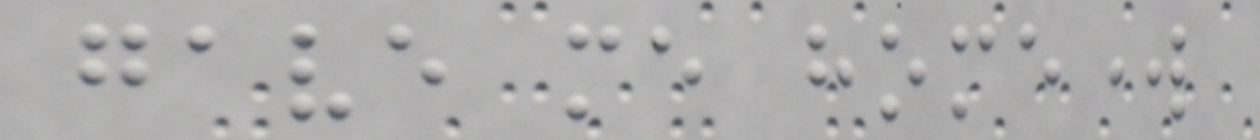gave me homework
